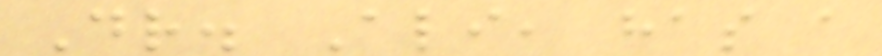Dr. Ali, has a
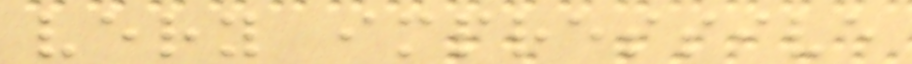very impressive
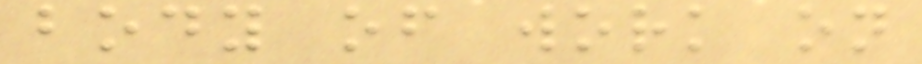body of work on
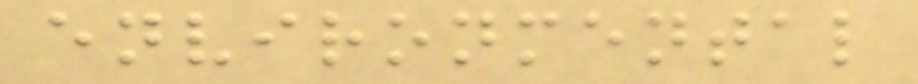environmental
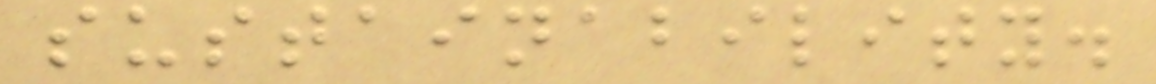sustainability.
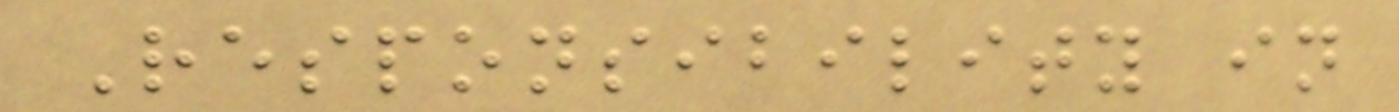Responsibility in
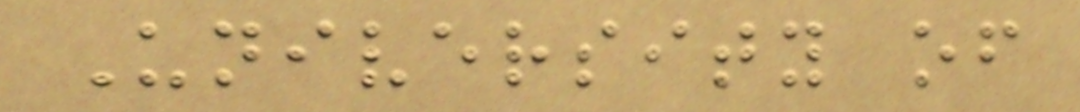University of
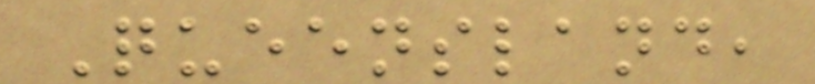Queensland,
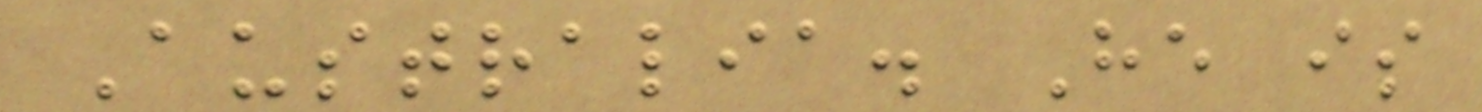Australia. He is
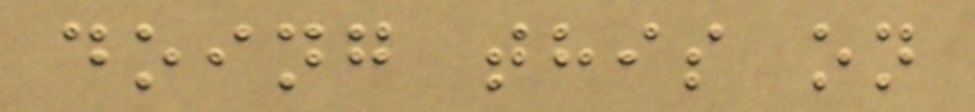doing this on
